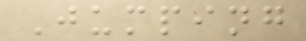Jumping
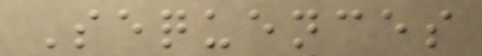Sequences
